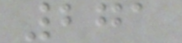271
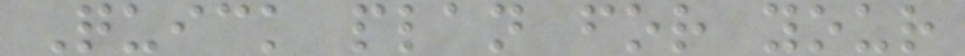Quick plan for your
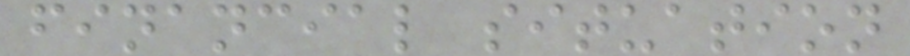financial situation
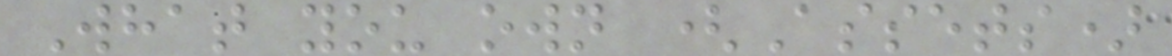What you own (Assets)
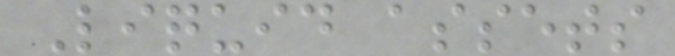Liquid assets
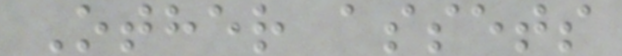Other assets
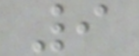9
